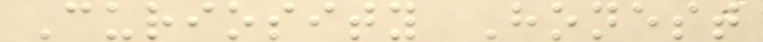Curiosity Honest
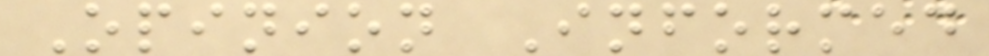Opinion Informed
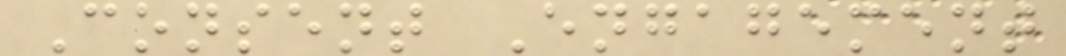Consent Engagement
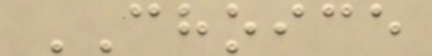CHOICE
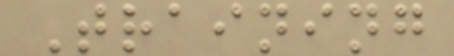Training
